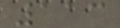113
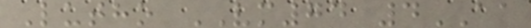Lutho VM74 4AA
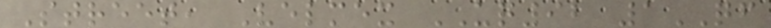Street, Velmex UQ92 1QF
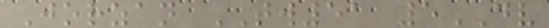Jorzan TW51 5DV
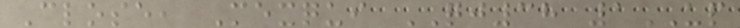Close, Mexqui QJ38 1UP
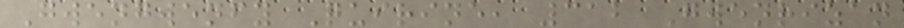Gwengwenfy Quirine, 312 Gwenrizan
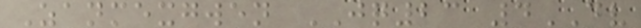Zanmexgwen JQ23 4DV
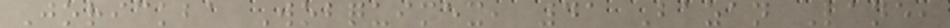Jorickba Wobquimex, 41 Bazan Lane,
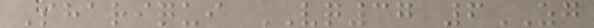Shariqui VQ37 6ZG
